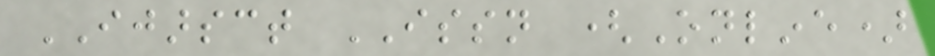IJARSCT ISSN (Online)
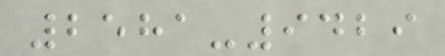2581-9429
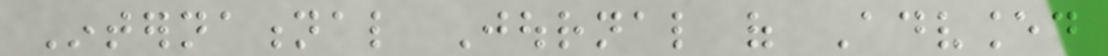International Journal of Advanced
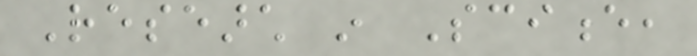Research in Science,
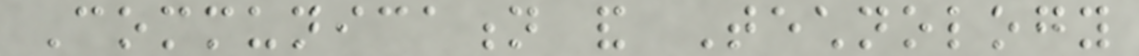Communication and Technology
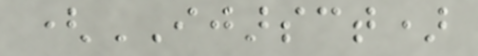(IJARSCT)
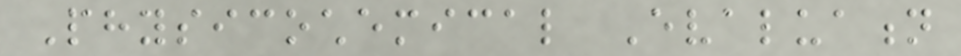Physicochemical Evaluation
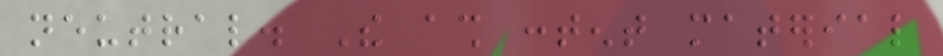neutral. The ash content material
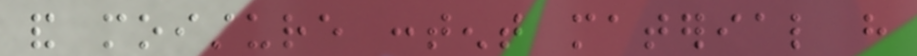and moisture content material have
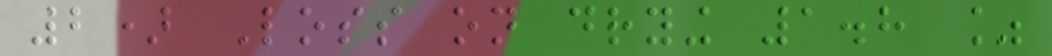2) Loss on drying 1.8 %
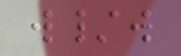w/w
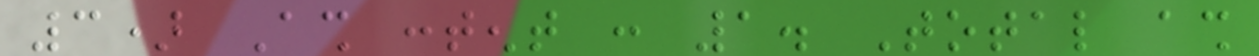3) Ash content : 1. Total ash
